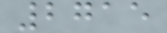2715
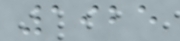1925
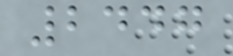2447
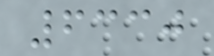6330
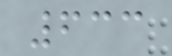633
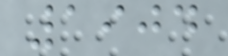1904
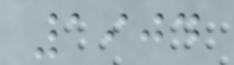1904
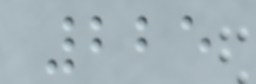225
